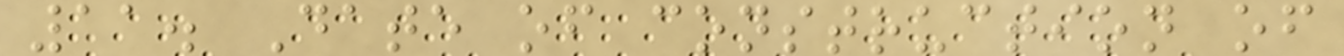11. Date of construction of
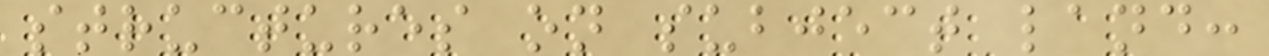structures on subject land:
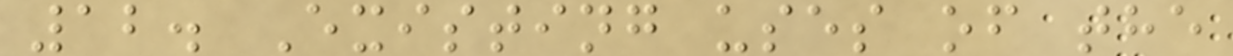12. Existing uses of the
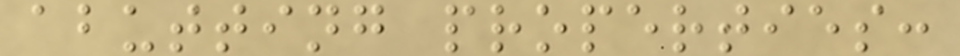abutting properties:
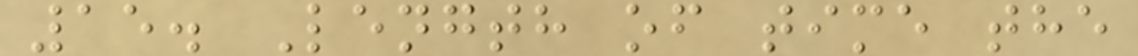15. Length of time the
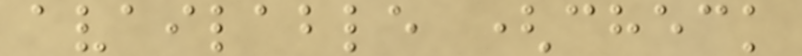available (check
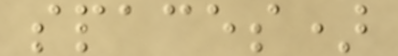spaces)
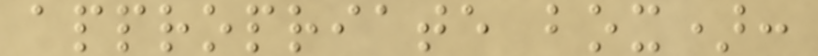appropriate box):
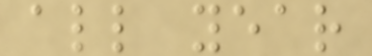all year
